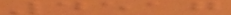4517
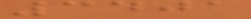3401
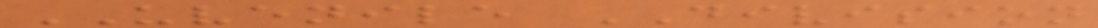UVENILE DIVISION
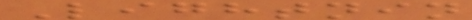Lightnin
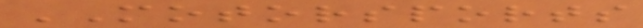MOTORSPORTS
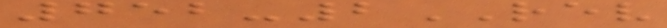752-2REV
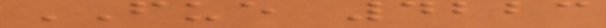FUE 4223
